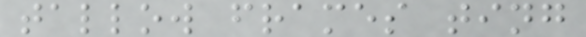tallow frames ting
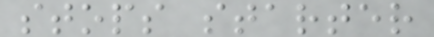stops starter
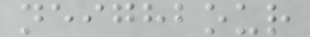neighbour
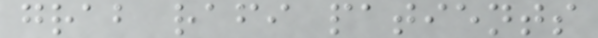grab rafi patients
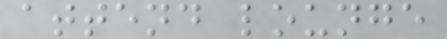attend lounge
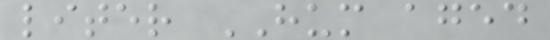liter HUM aged
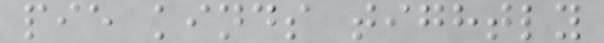pie kinds tightly
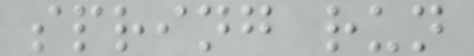spring run
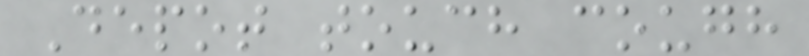Depot touch cough
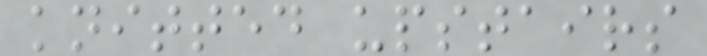knitted upstairs
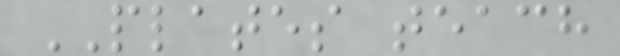PLATES teach
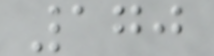170
